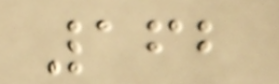162
